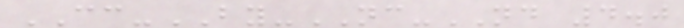CC-BY-NC-ND 4.0
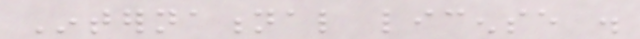International license .
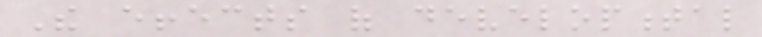The effects of developmental
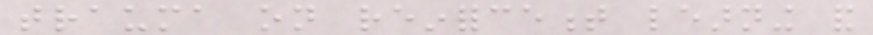trauma on reinforcement learning and
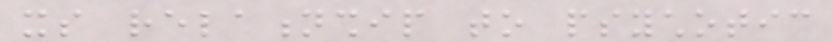its relationship to psychotic
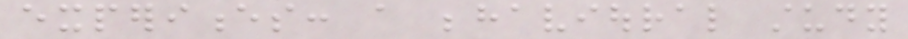experiences: a behavioural study
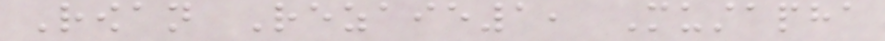Rowan Rezaie1, Mustapha
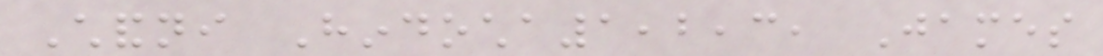Chandni Hindocha1,2,3, James
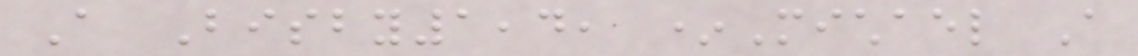A Bisby1,4, *Michael A
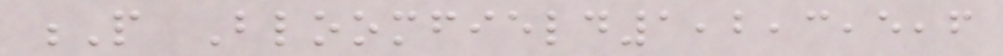P Bloomfield1,2,3,5,6
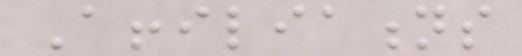Affiliations
